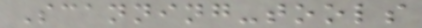Scanning-tools
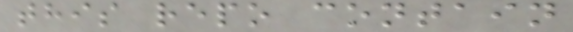this repo contain
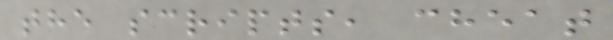the scripts, cheat
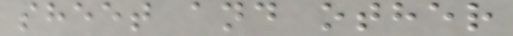sheet and other
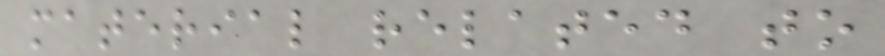material related to
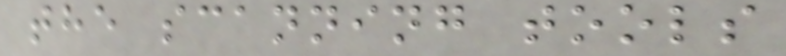the scanning tools
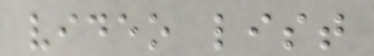video list
